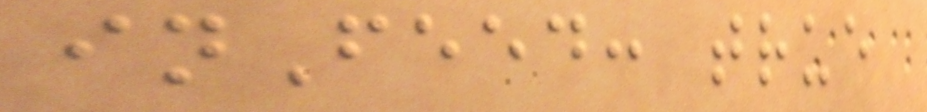inFeed: true
